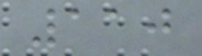110
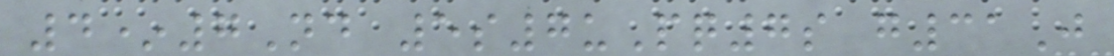4*7Nd 5s7uPq7s g31J
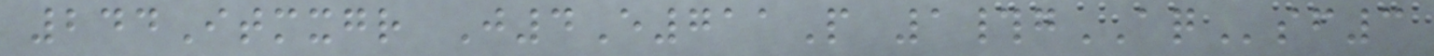244Itmxgr J4E711P 1#gAQsf3
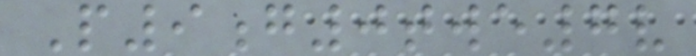P9g0twe7v
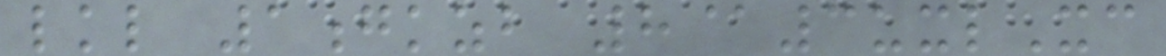lkl 1gkzb 8@3uxlXc
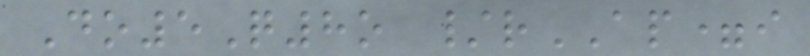Do5Q8o /rAP=i
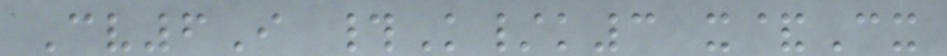Cv6I #K/k3 x&Cx
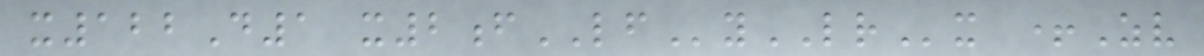x122D1 x2fLFyLRx +Zv
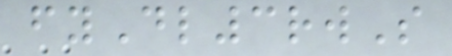fyDl3rwS
